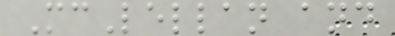McLellan and
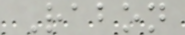Rabon
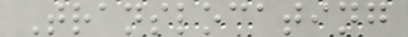Translocating
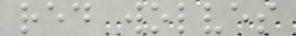red wolves
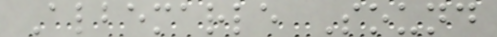Albemarle Sound
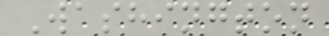Washington
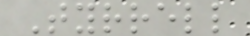Tyrrell
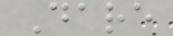Dare
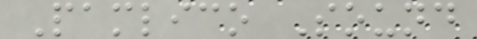Pamlico Sound
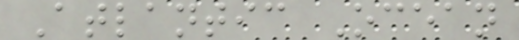Atlantic Ocean
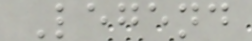Legend
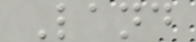Land
